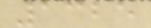1325
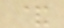&
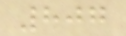807
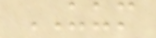UUM
